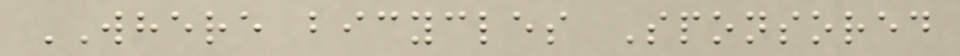WHERE bicycles Sponsored
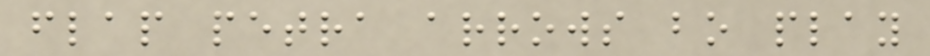flap petra arrows bo play
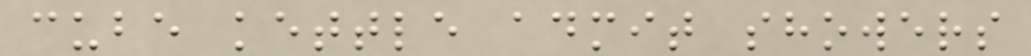cube kettle admit showers
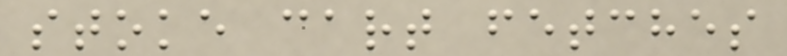stoke cart fetches
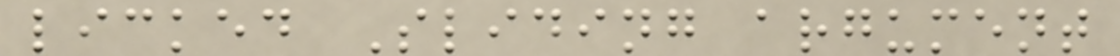licked Sliding argument
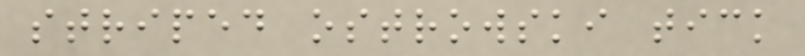striped ostrowski tick
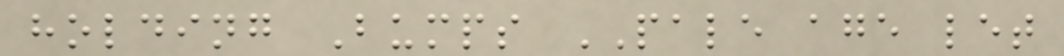holding Bumps PALE age let
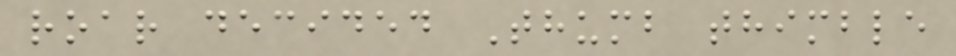roar decided Thumb thimble
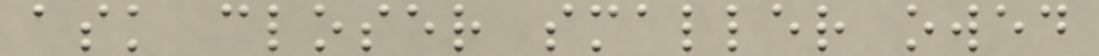ask closer smaller owed
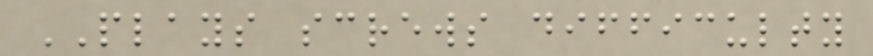PLAYS screws difficulty
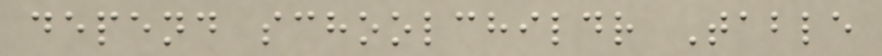depend schoolchildr Table
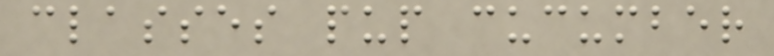classes pup cucumber
